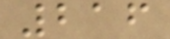216
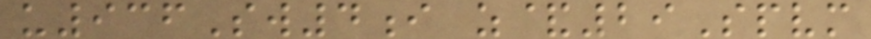u936Sw4i z&29Spvm
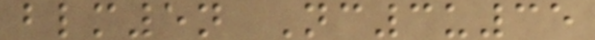blm5n Nc3u35
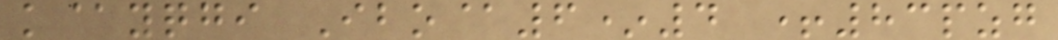k@yqgi Ibo@6*4 +83pzg
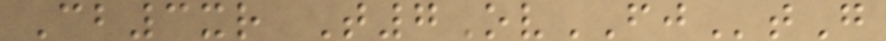Cb3xr T7OvFJtG
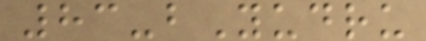83-bYudru
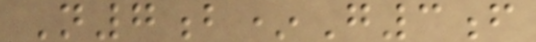N7b*G3f
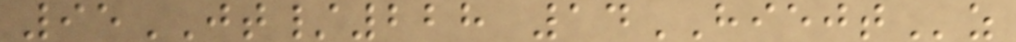95JT/228 14HIEJTz
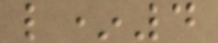l*4
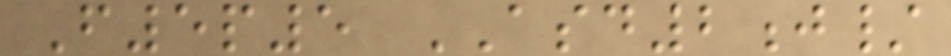F5p5 ASD2j/
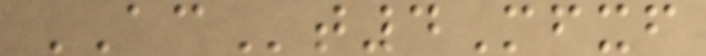ACt4Mfxf
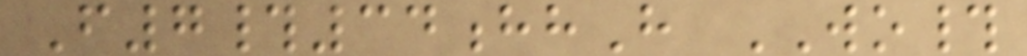F7#34hhH WO#
